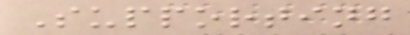Supporting
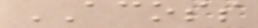ACOSS
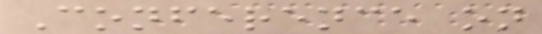Conference on
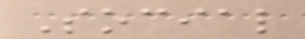Social
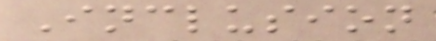Inclusion
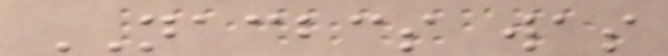NACBCS was
